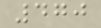470
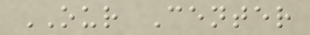OUR Center
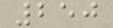250
